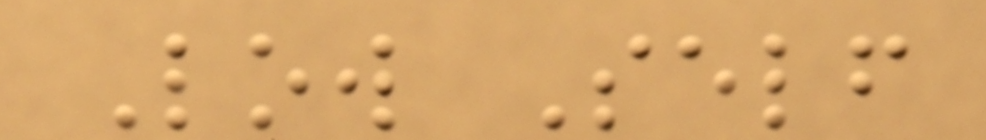Low Self
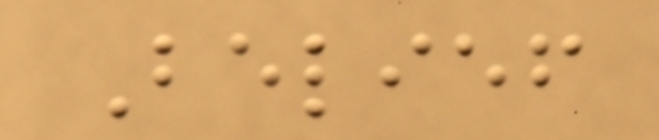Belief
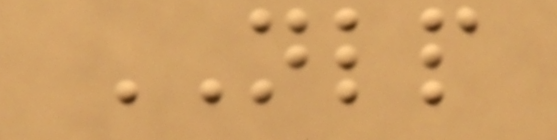NLP
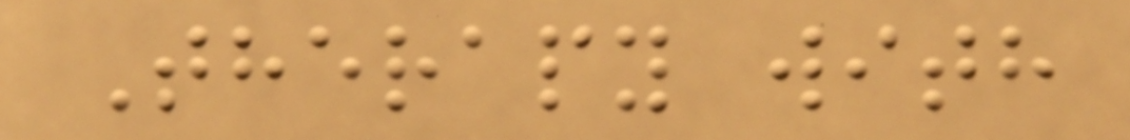Therapy with
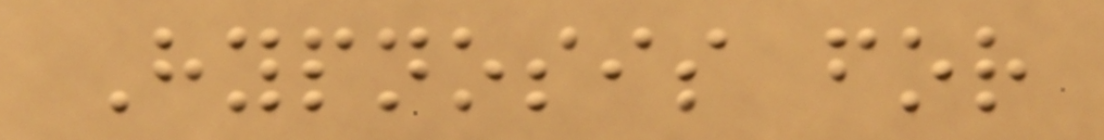Hypnosis for
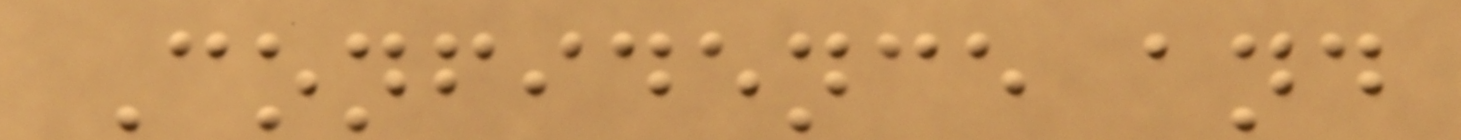Confidence and
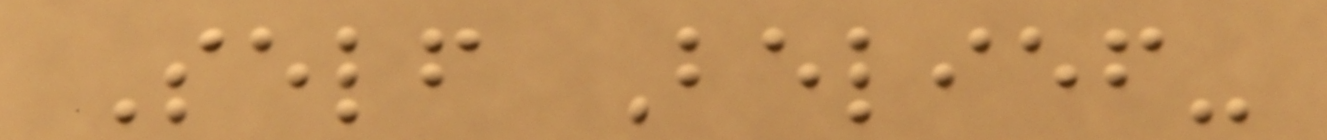Self Belief-
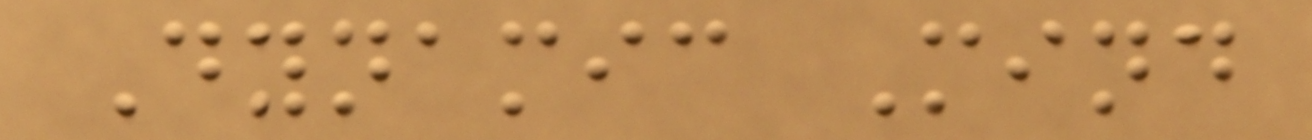Dynamic Mind
